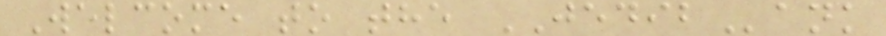Welcome to the JEDIBank
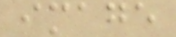image
